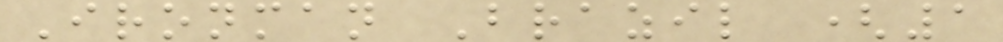Ironman Brazil (1
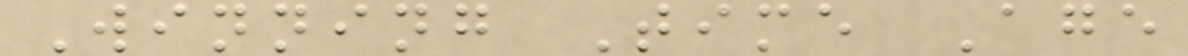Winning Time Age
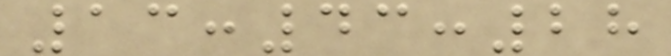13:43:28
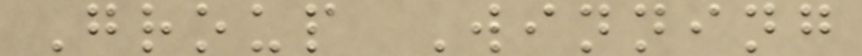Group Winning
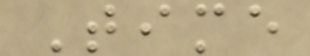Time
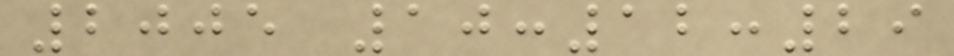2005 10:12:29
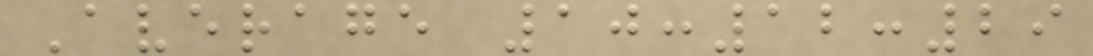Average 10:12:29
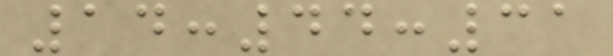14:44:31
